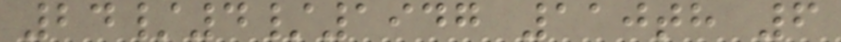24/4/1947 110th 6
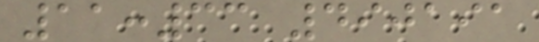11:33 490191
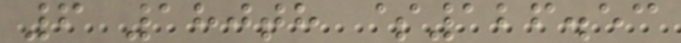6 180th $126.53
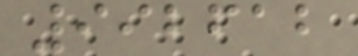992612
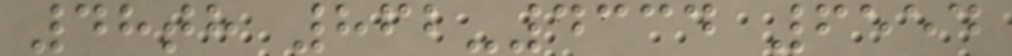48th 862-4334 6554
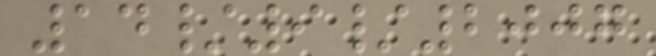14/9/2007
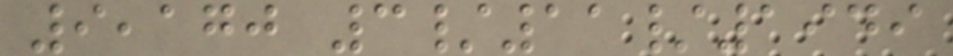9,170 3/11/1949
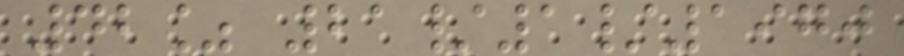42% 21/1/1970
